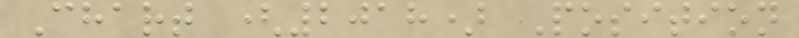Chart (2018) Position
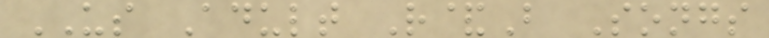US Adult R&B Songs
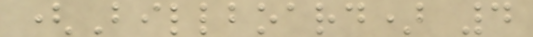(Billboard) 4
